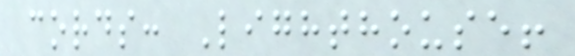cords: Lighthouse!
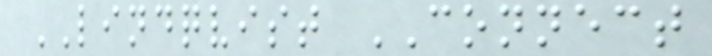LINDQVIST CONNECT
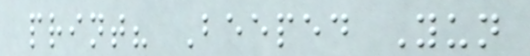print? Beeped Yun
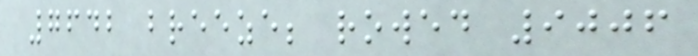7642 breeze; rowed 9006
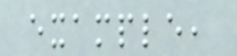example,
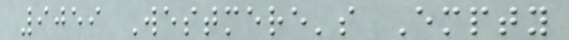9059 Westmere's Empty
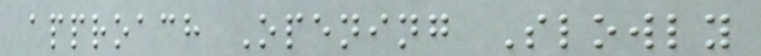approach Opening Slowly
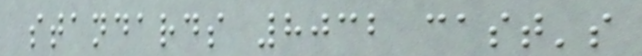standards 8032 cast's
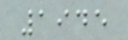1945
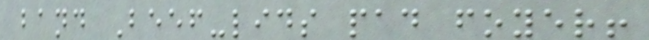band Beef-lids pad foyer!
